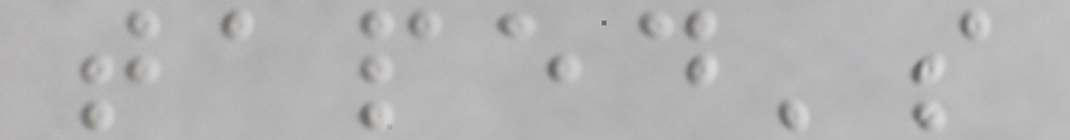taped's
